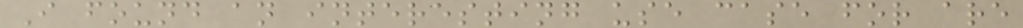I found an interesting use case for are
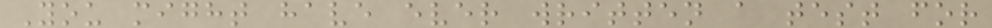You might have ever written a test for
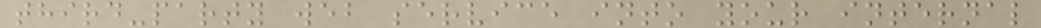third-party web service into your internal
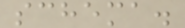schema.
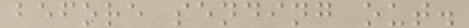before sending out.
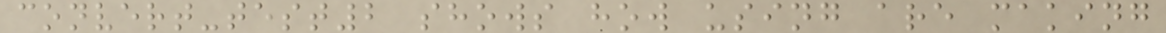convert-test2 shows how using are making
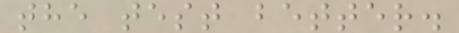the test better.
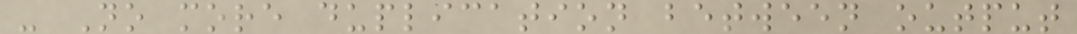- No more duplication between output
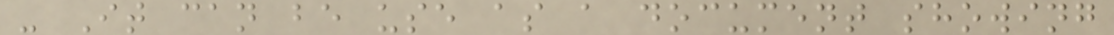- It can be use as a document showing
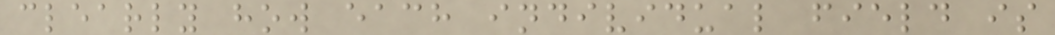clearly how each individual field is
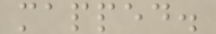mapped.
